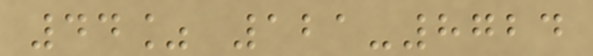44% 121-8724
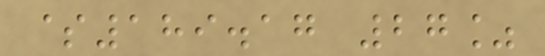$189.17 27%
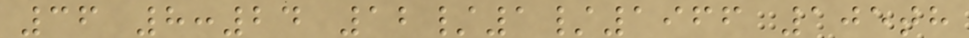36 8:24 12/1/1966 105th
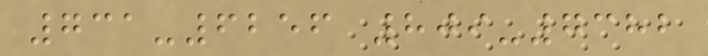731-6256 809-7382
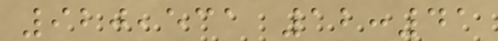920,531 12:41
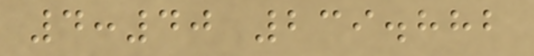4:40 239.882
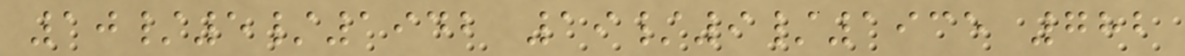10/5/1942 19/9/1935 782
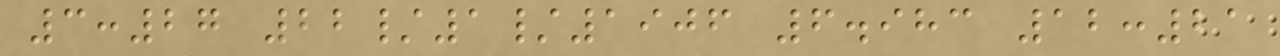3:27 22/1/1906 6.983 12:21
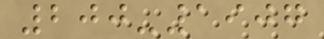200-1907
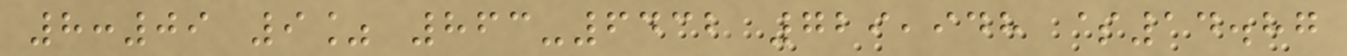8:09 9% 863-6432 729,948 $14.87
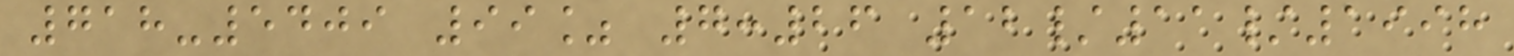718-5409 99% 7:26 12/11/1998
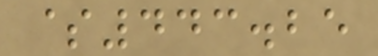$443.25
